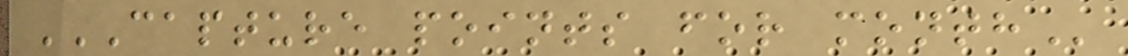CAPTURE POINTS FOR MONTH
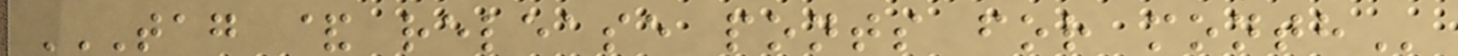TAG & RELEASE PONTS FOR MONTH
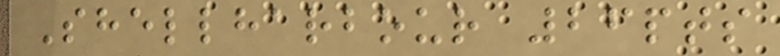Shellharbour 26pts
